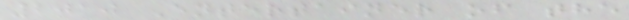2010 Entertainer of the
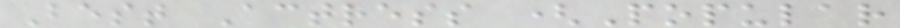Best Actress (Popular
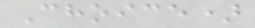Choice)
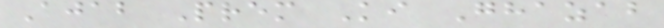Ajab Prem Ki Ghazab
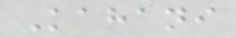Kahani
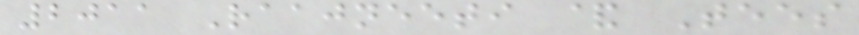2011 Raajneeti & Tees
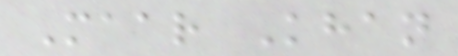Maar Khan
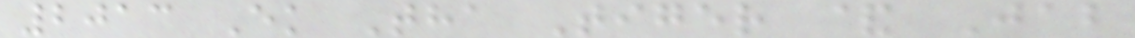2013 Ek Tha Tiger & Jab
